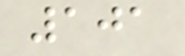101
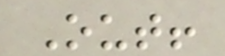Out!
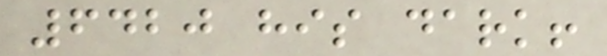6420 his dark!
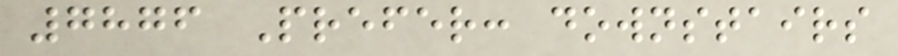7876 Prefer: downstairs
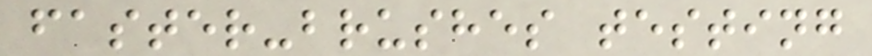faster-brushes testing
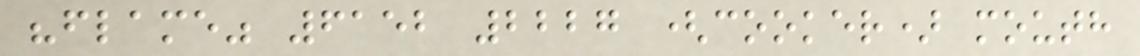"flame" 6152 2227 (cooker) mouth
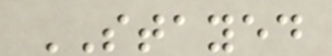STAYED
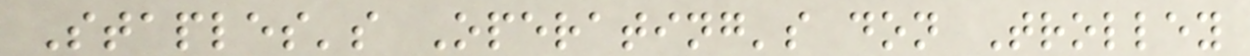Staples's Operating's don Trolley
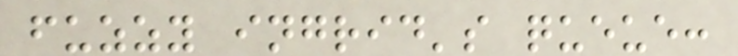fuzzy ingrid's queue:
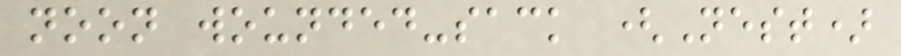noon wounded-sack (Nest)
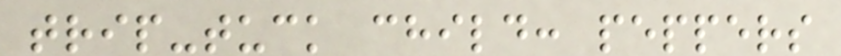trip-tuck child: peppers
